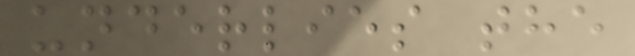underlies the
